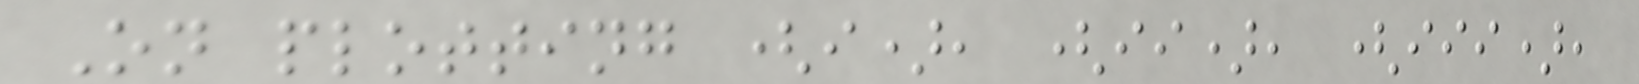On plotting (i), (ii), (iii),
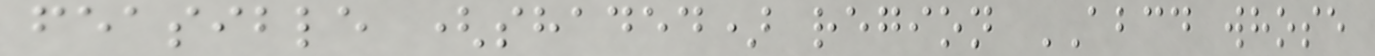feasible (shaded) region ABCD whose
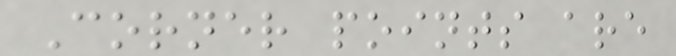Corner points are
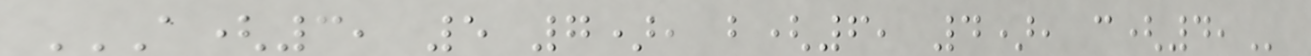A(3, 5 7), B(6, 4), C(4,
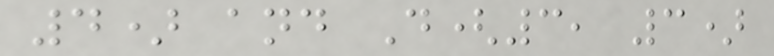4) and D(3, 3)
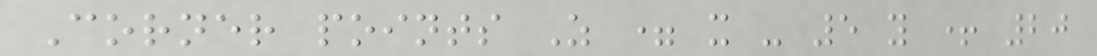Corner points Z = x - 5 y + 20
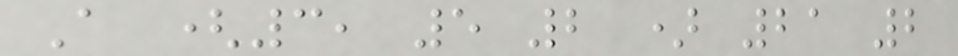A (3, 5 2 ) 21 2
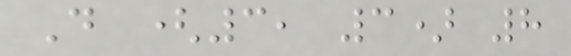D (3, 3) 8
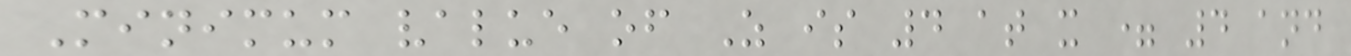Minimum value of Z is 4 at x = 4 and
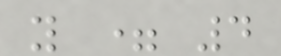y = 4
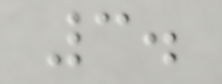3.
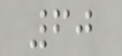60
